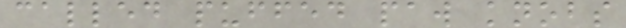called puffed paw knobs
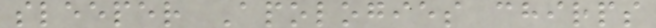sleeper Apologies chirps
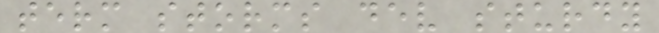term storms dev sturdy
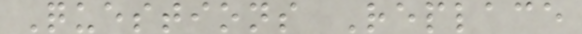Questions Replace
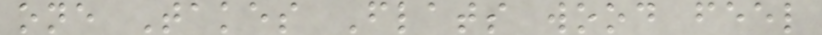one Takes Flats wood feel
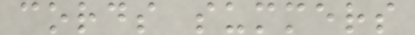cords summers
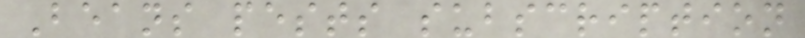Beans pests subscription
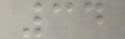34
